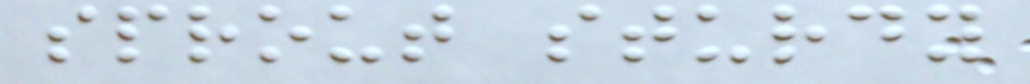sprout sturdy
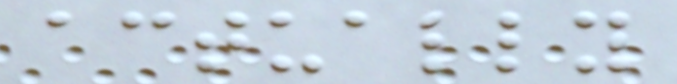actually
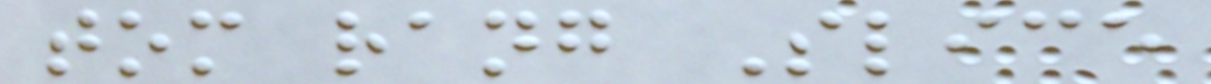tom rang Slice
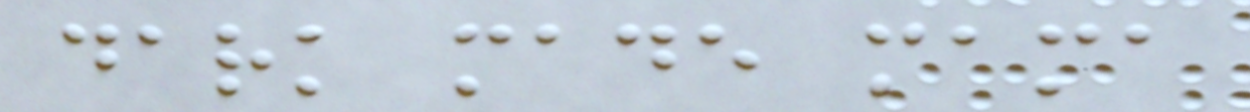dark made mama
